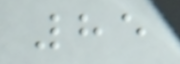85
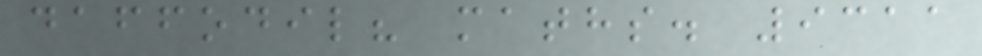daffodil? maths. 9311
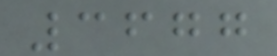3677
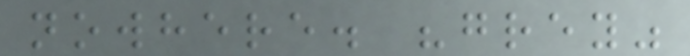nowhere. "grey"
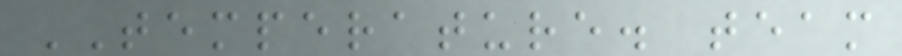TEMPERATURE. team
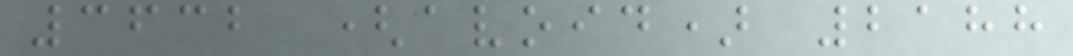3632 (avoid) 2188
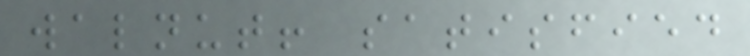walnut! satisfied
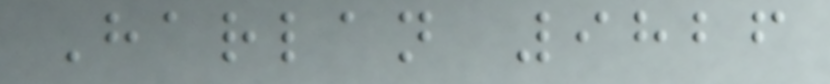Harlan 9826
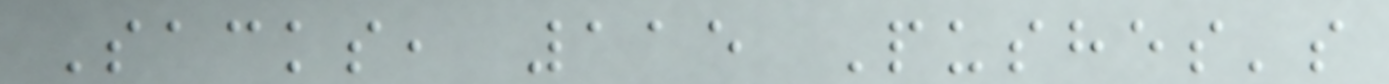Sacks, 115 Pushes's
